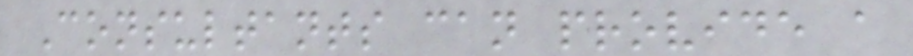Consultants can provide a
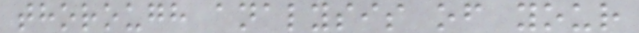thorough analysis of your
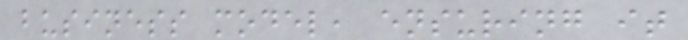business model, ensuring it
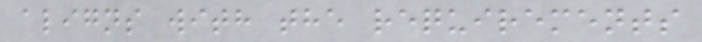aligns with the requirements
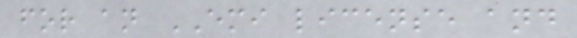for an EMI license and
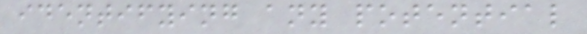identifying any potential
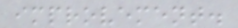improvement.
